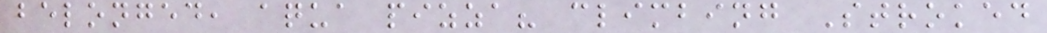belonged, aqua pizza? climbing Stroked
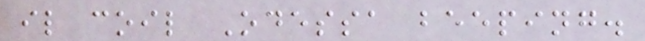il coil Odessa beeping.
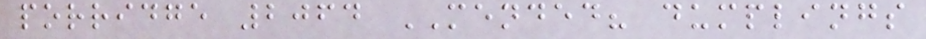porridge 2064 MENDED? dumplings
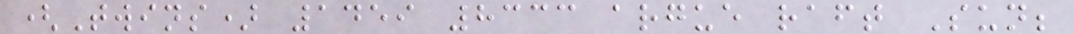(Twins) 1459 8333 argue raft Sun;
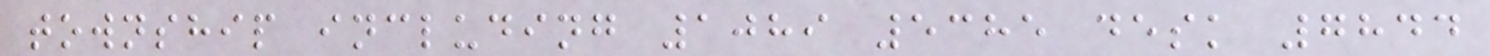township including 1089 5385 desk 7844
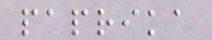paprika
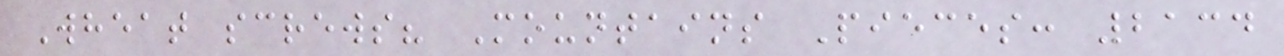Wheat screws? Mountains Pieces: 2134
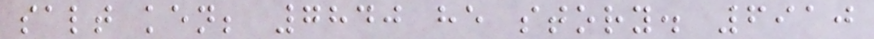salt ken; 7840 he story. 6910
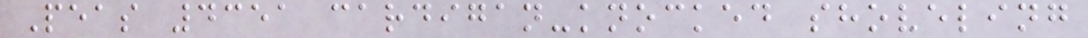Peas 4351 cardigan-knocked shoveling
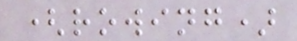(rowing)
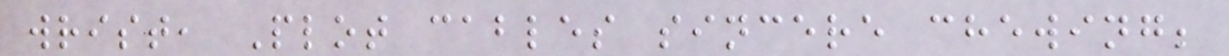wrist, Plot cables sincere chewing;
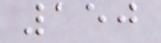150
